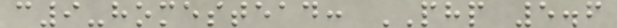c9-homestead: PHP 5.6
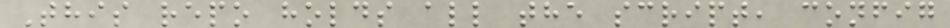This repo holds all the script, config
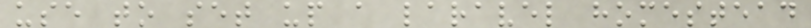use to set up a laravel homestead
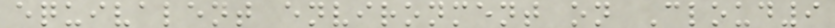equivalent environment on Cloud9
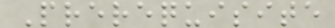Prerequisite
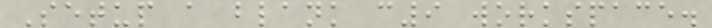Setup a blank c9 workspace.
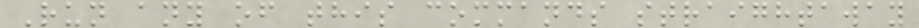Run any of this commands straightaway
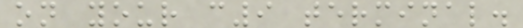on your c9 terminal.
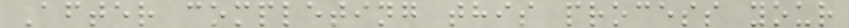After completing this process your
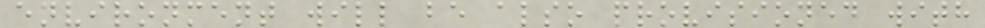environment will be also provisioned with
